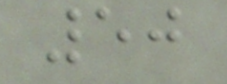50
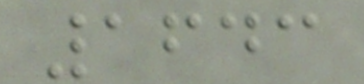1643
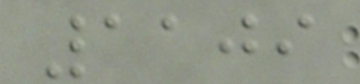1109
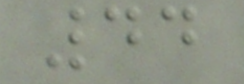44
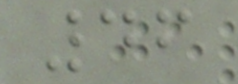46
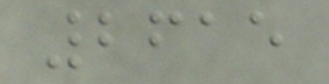2615
